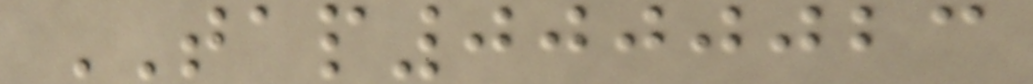TAP0000023
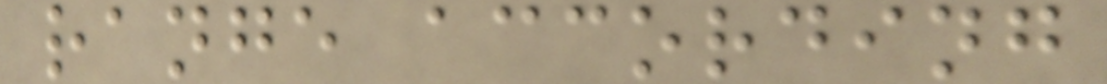range according
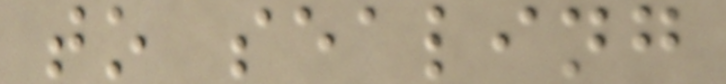to sealing
